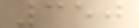350
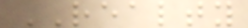REALTY
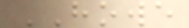HOWE
